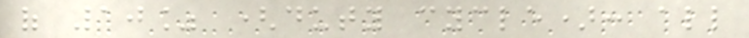of 10% (duty cycle): all
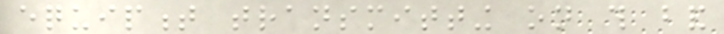equipment transmitting on this band
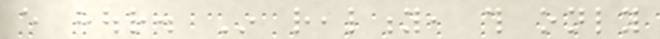every hour. In reality, this only
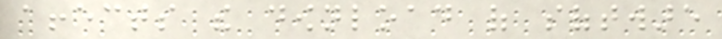affects the download of software
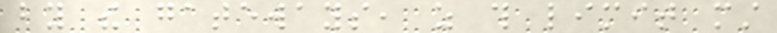by the gateways, as this limit must
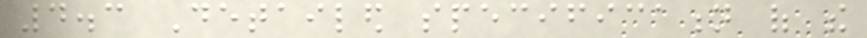4.3 Detailed specification of the
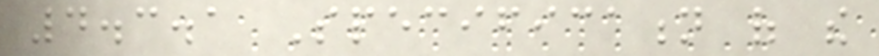4.3.1 Specification of the
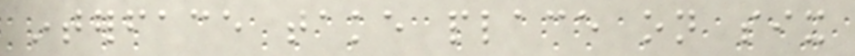interface take place on six
